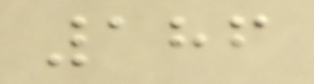186
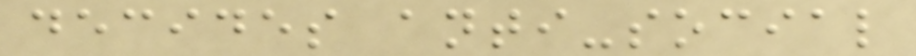decides anti-social
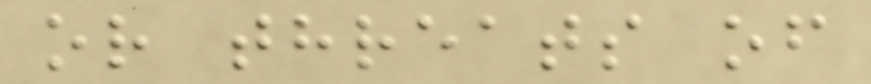or threats of
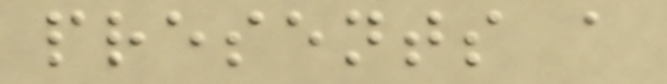presents a
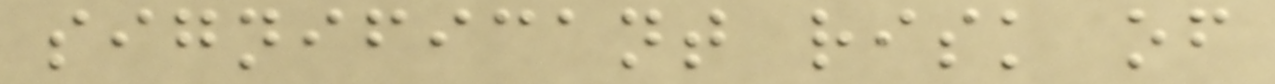significant risk of
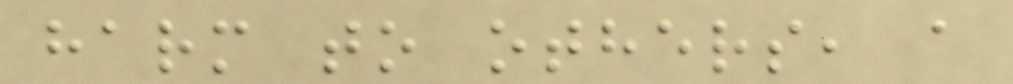harm to others, a
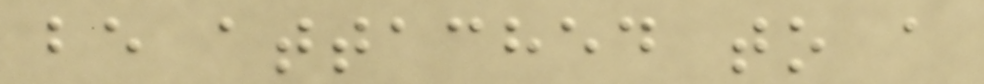be attached to a
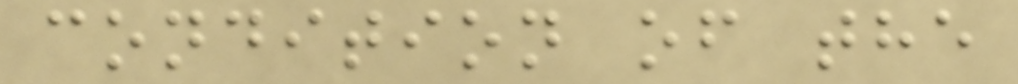condition of the
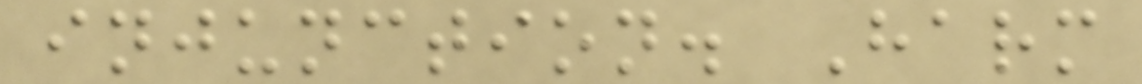injunction. Harm
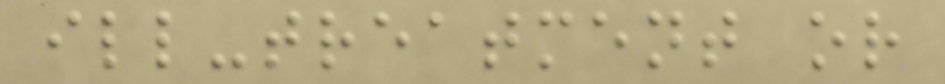ill-treatment or
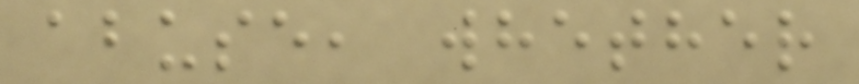abuse, whether
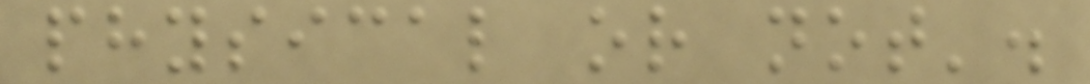physical or not'.
